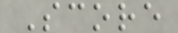Score
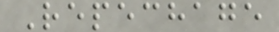Repechage
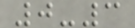0-3
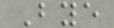Bye
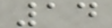14
